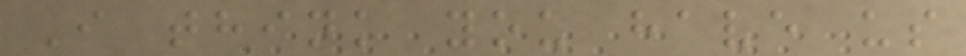I think you have us
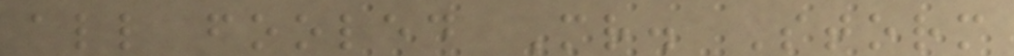all fooled Mr. Storm
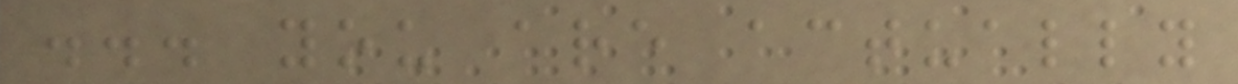... you are actually
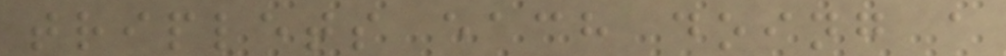triplets each doing a
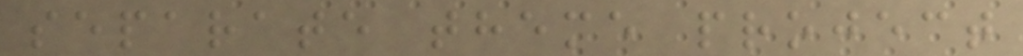separate theme project
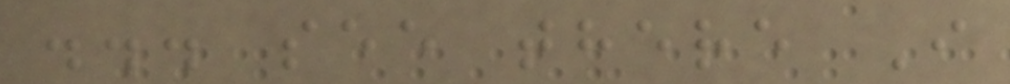... see there I
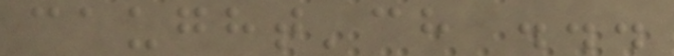caught'ch ...
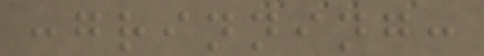:grinning:
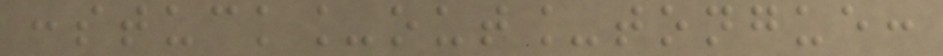:stuck_out_tongue:
